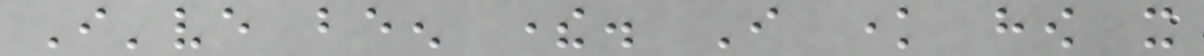I've been there. I know how it
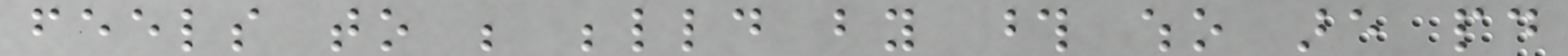feels to be belittled by those who are paid
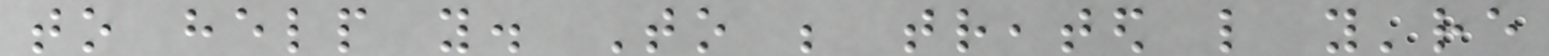to help you. To be treated like you're
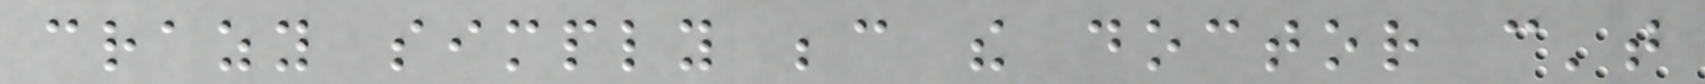crazy simply because the doctor can't
